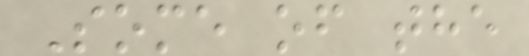Some of the
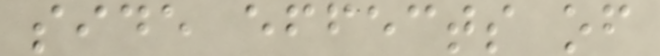side effects of
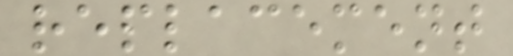replacement
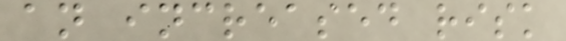an increased risk
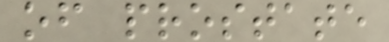of prostate
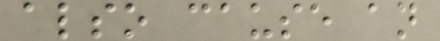also cause an
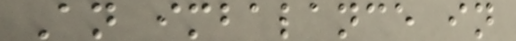An imbalance in
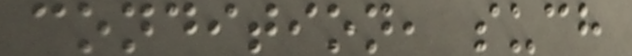condition, such
